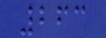263
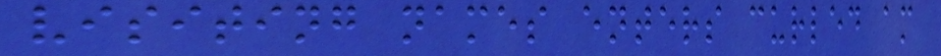visiting names enters curled am
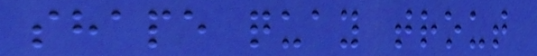shape quay trout
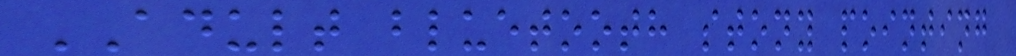ADULT bluetooth stony pointing
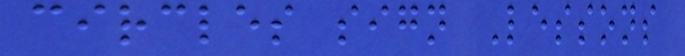circles sign Lessons
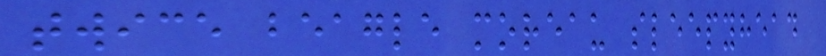twice beagle moreau sleepyhead
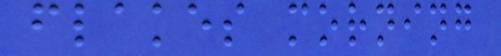flakes morning
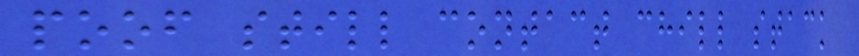poof still contact chill stack
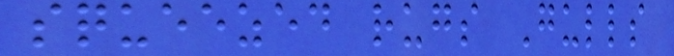squeezed rugs Gulls
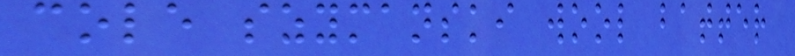cole szymanski wool batter
